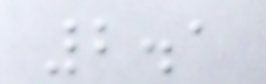2.1
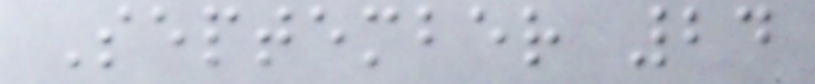September 24
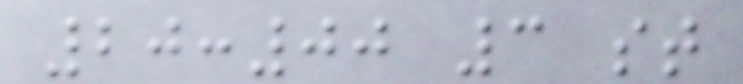20:00 3 st
